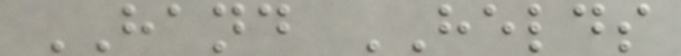HAND HELDS
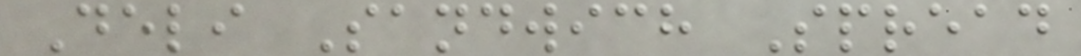Deli Sandwich Spread
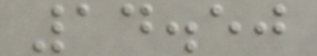14.50
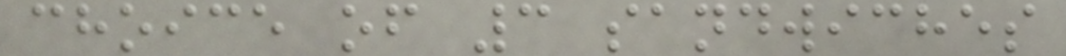choice of 3 sandwiches
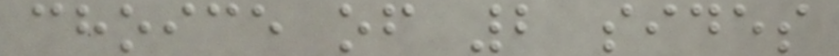choice of 2 sides
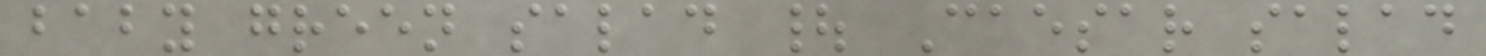baby green salad | Caesar salad
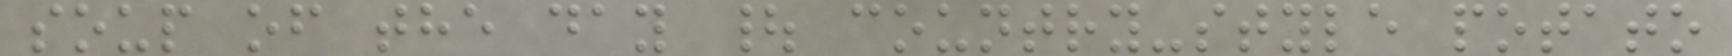soup of the day | country-style potato
